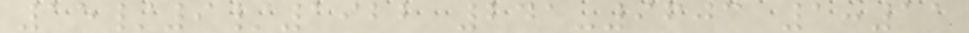15/9/1922 241-9603 1:11
